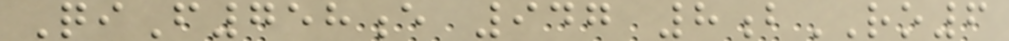QiF758e 947 8bRO6
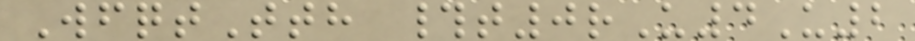WfqtTth #t0rU4U2
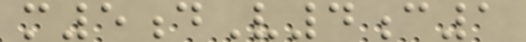m5dV4c1
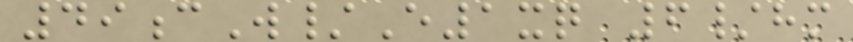49cW/E1xq 6/hm
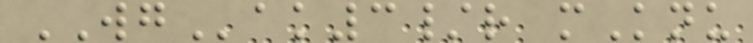WGak3/r mKnu
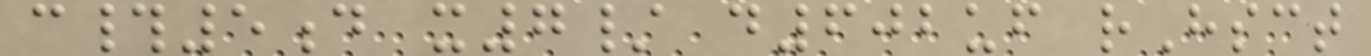c#5d x7/ d602uf rHsct
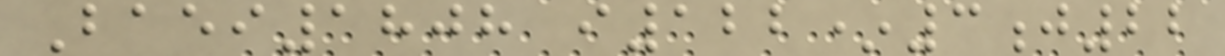Baei1808 i122*3j22
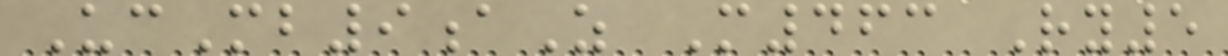UcMb9aZ M463 Ry5
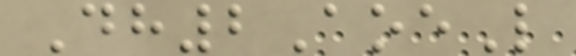Dh2AoeL
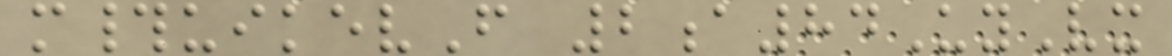m#uikevF 2a84UyVx
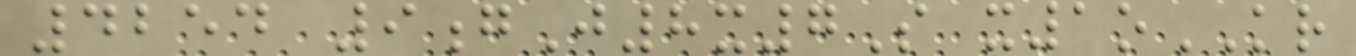4254 9gJ8x7S x1oKR
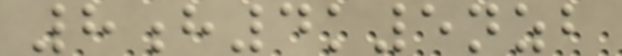8h4k5nzb
